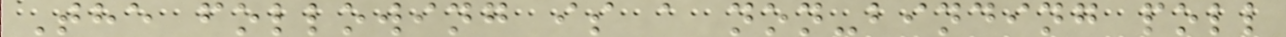The following is a non-binding poll
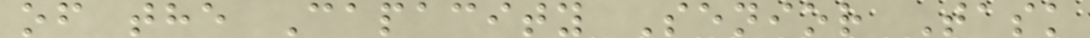of the Capacity Senior Task
